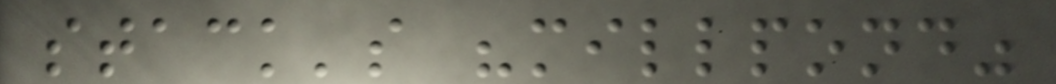stack's "millpond"
